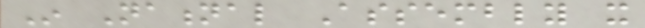In National Assembly it
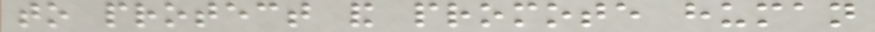to protect and promote human
